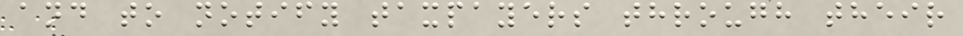and to notify taxpayers through their
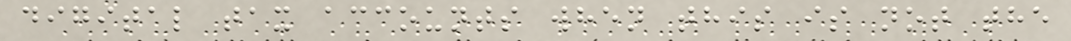digital tax accounts when this is not the
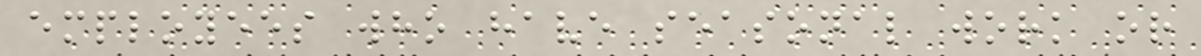employees who have seasonal work or
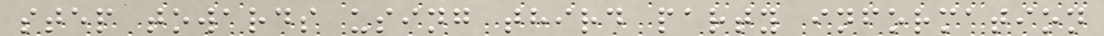step towards using third party information
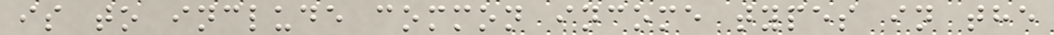is to include common income types in the
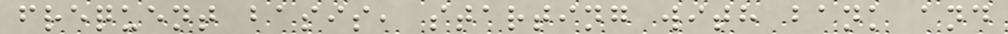frequent basis, starting with bank and
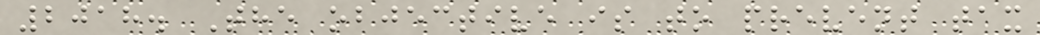2018. The objective is to prevent tax
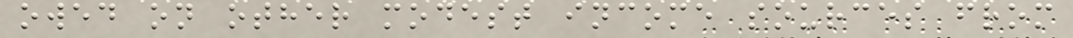owed on other modest income sources from
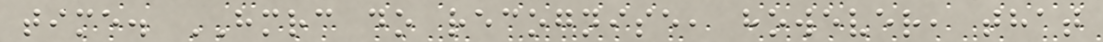time. HMRC do recognise, however, that
